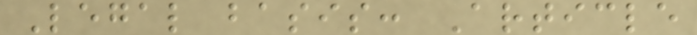Legal basis: Article
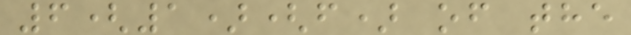6(1)(f) of the
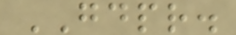GDPR.
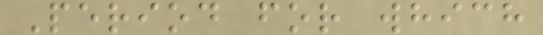Period for which
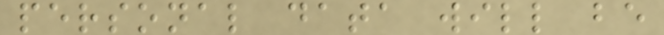personal data will be
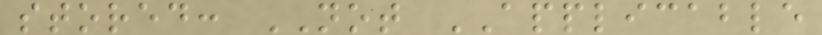stored: NOT APPLICABLE
